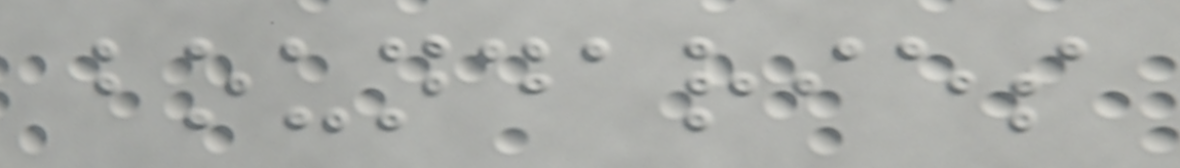boundaries
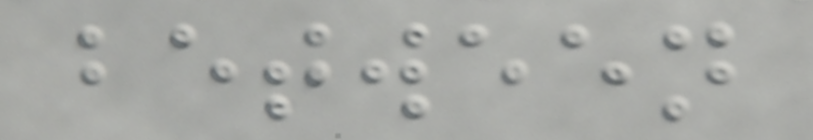between
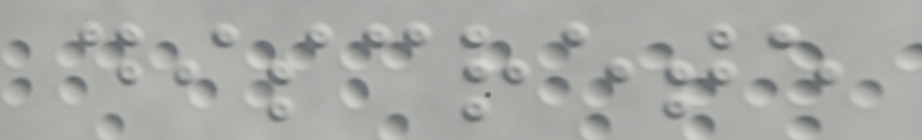discrete
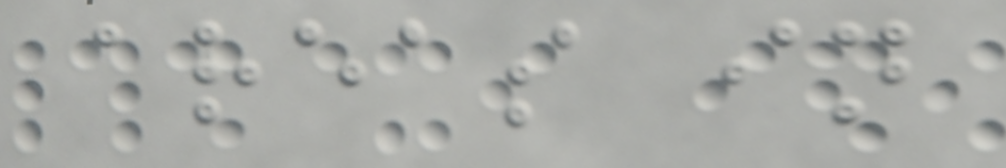areas in
